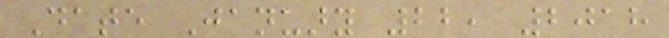Date January 22, 2018
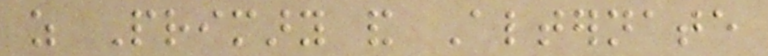as Primary and Alternate
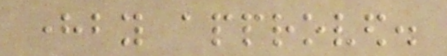hereby approved.
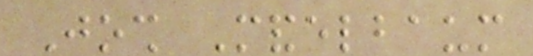Josh Mandelbaum
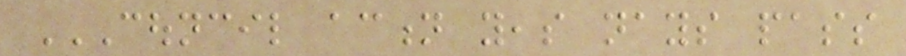COUNCIL ACTION YEAS NAYS PASS
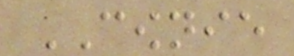COWNIE
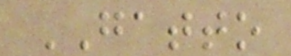GATTO
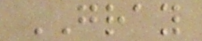GRAY
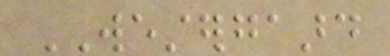WESTERGAARD
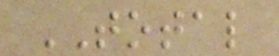TOTAL
